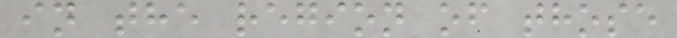in the region of those
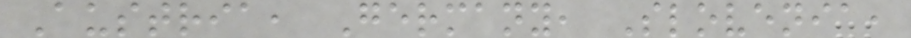Austria, Germany, Slovenia,
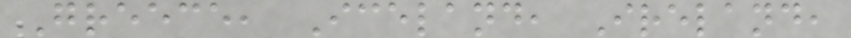Greece, Iceland, Ireland,
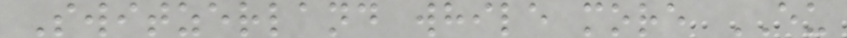Switzerland while more EU
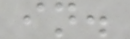in.
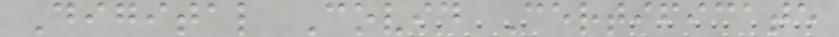Digital Covid Certificate
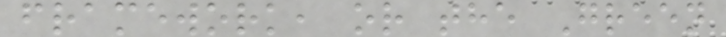framework, or the Green
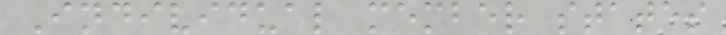Individual member states
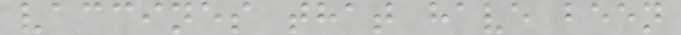vaccines that have been
